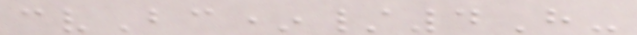cvBc*/4H-
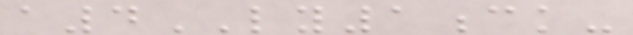a4LY1ck-
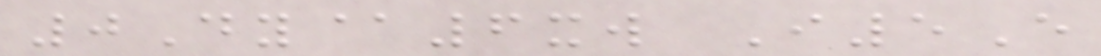0Dy@6xw I5E
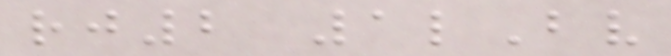rj2 1lBv
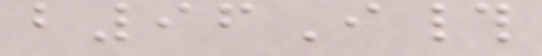b96I#
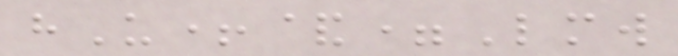hU+&=Lmw
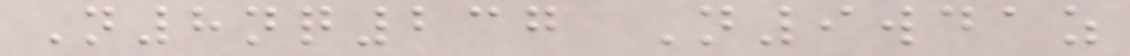N8nq237 N9wdaz
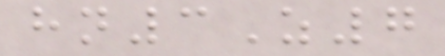hn3Z7
